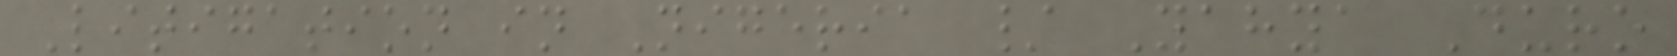Litigation in Nigeria / Yahya Duro
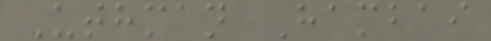Uthman Hambai
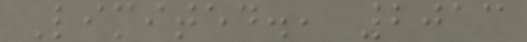Limited., 2013
